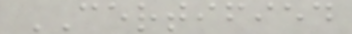CERTIFIED
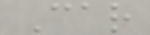Car
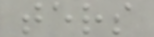ters
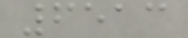6513
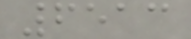6513
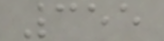355
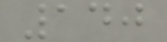140
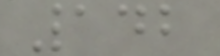142
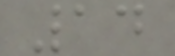14
